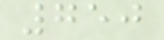750
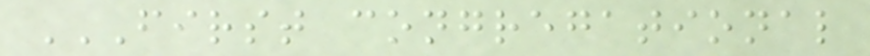FIRST CONGREGATIONAL
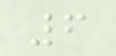6
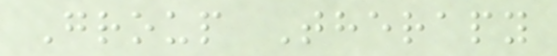Group Therapy
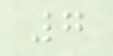7
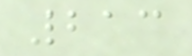213
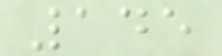145
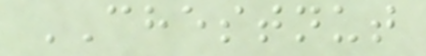CHESTNUT
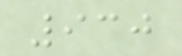930
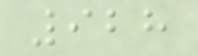928
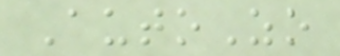AutoZo
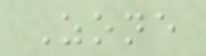Zone
